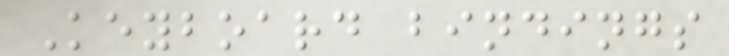Keyboard bindings
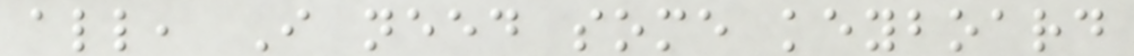all, I need some keyboard
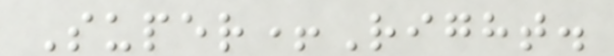Super+Right.
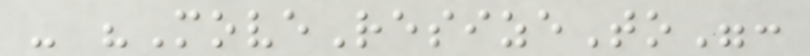- "MoveResizeTo":
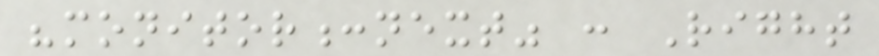"monitor:next" : Right
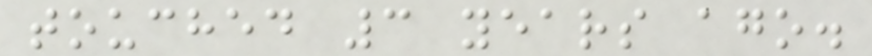touched 3 years ago.
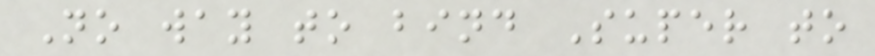No way to bind Super to
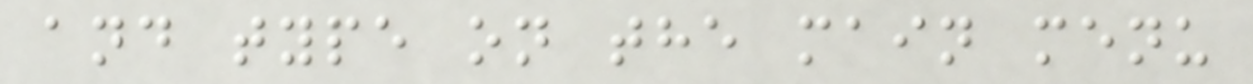and type on the main menu
